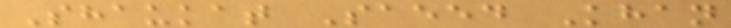Shaukat Saeed Khan
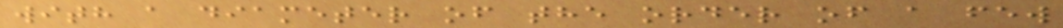with a diameter of the order of a few
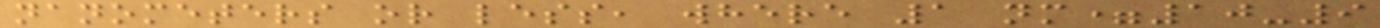nanometers or less, where 1 nm=10-9
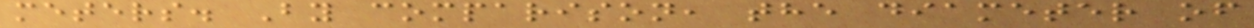meters. By comparison, the diameter of
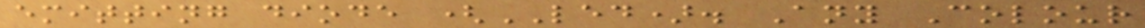emitting diode (LED). Any Colour
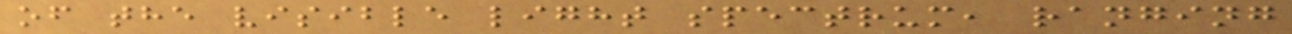of the visible light spectrum, ranging
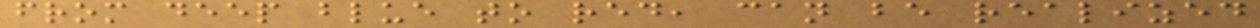from deep blue to red, can be realized
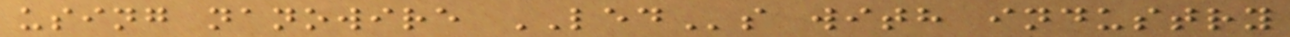using nanowire LEDs with industry
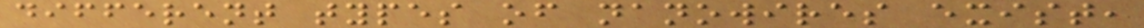different types of nanowires exist,
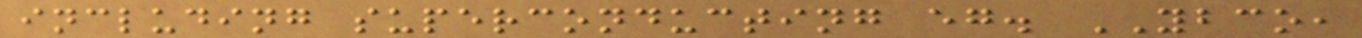including superconducting eg. YBCO,
